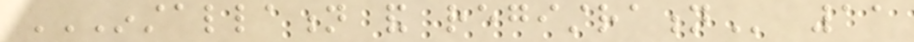INSTALLATION AND REGISTRATION 11
